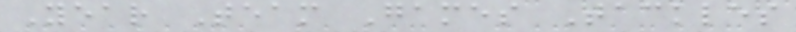Year Team Games Tackles
